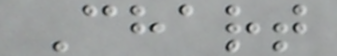Chart
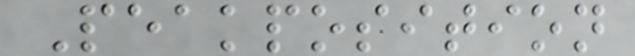Peakposition
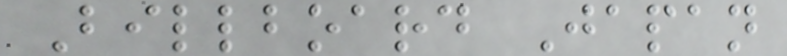Billboard Japan
